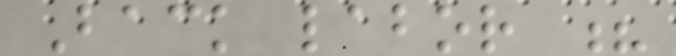Back labor ?
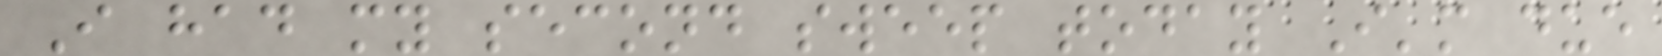I had my second sweep today I'm due
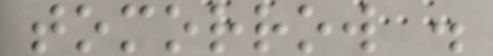tomorrow .
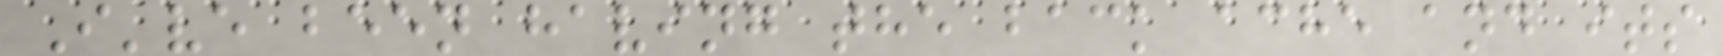I've been having the back ache and its
